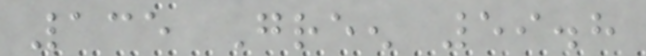135 Green 59.8
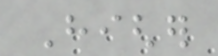Higher
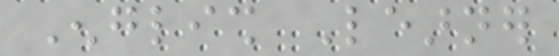English Learner
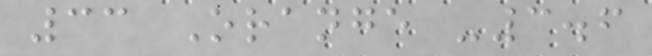33 Orange -3.6
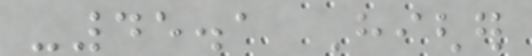-45.1 Higher
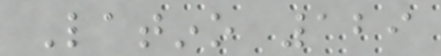Latino 129
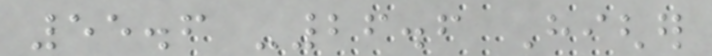55.6 -26.6 Higher
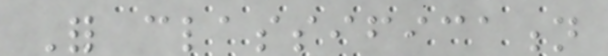For classification
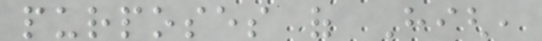purposes of High,
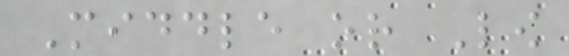Middle or Low
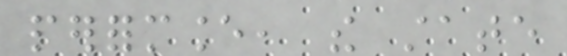performance, the state
